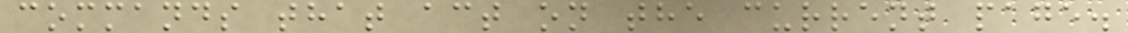commands that act on the current page.
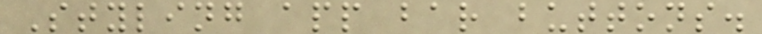Styling app bar buttons.
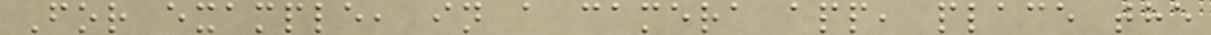For example, in a camera app, place the
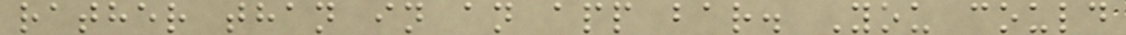rather than in an app bar. You could
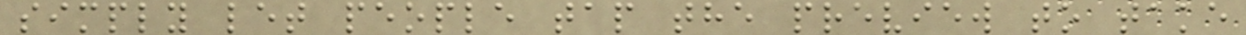simply let people tap the preview to take
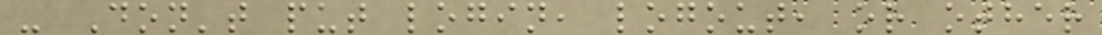- Don't put login, logout, or other
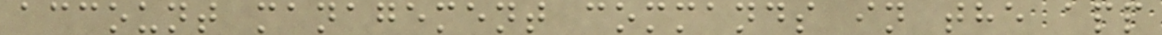account management commands in the app
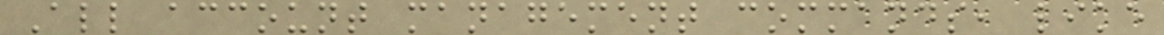All account management commands, like
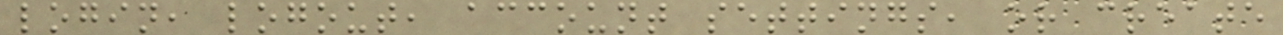login, logout, account settings, or create
